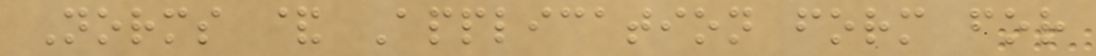Norms & Application form for
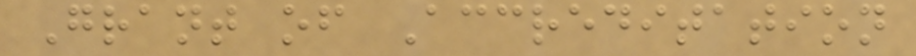Grant of Accreditation
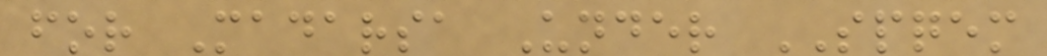for Madarsa Under SPQEM
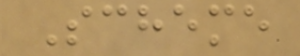Scheme
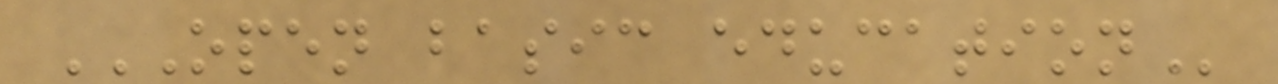OPEN BASIC EDUCATION
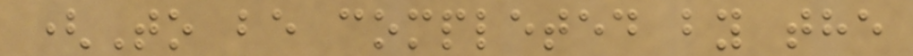(To be completed by the
